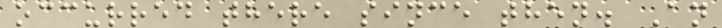occurred there since then. An
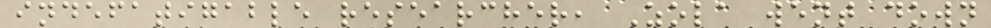indefatigable researcher, Zola went down
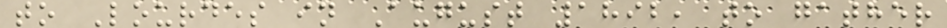to Lourdes in August 1892, to gather
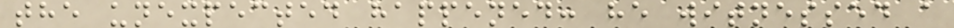the unexpected happened: he witnessed a
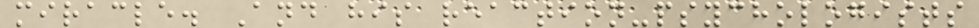miracle. And his reaction-psychologists
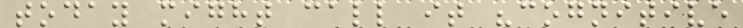today might call it "cognitive
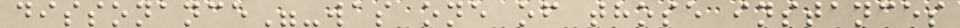dissonance"-was one of those instances
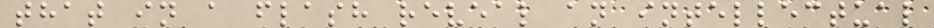that in a flash reveal an intellectual
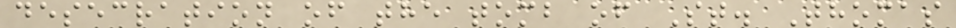desecration of the tomb of St. Thomas
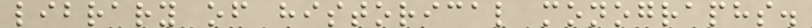library of historical monographs.
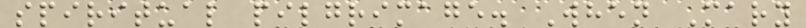spiritual pilgrimage. When Mary
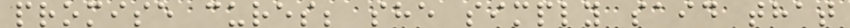promise cures; she simply said that
